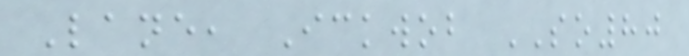Lane, Ickwob SO80
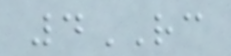4RC
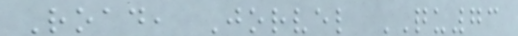Road, Jorvel QU73
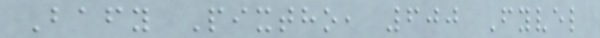Bafy Pixtho, 600 Fyvel
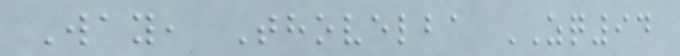Way, Thovelba ZQ94
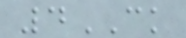4CK
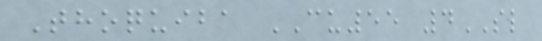Thoquiba CU55 4SL
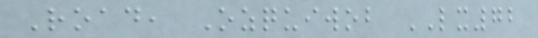Road, Ozquiwob LX72
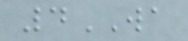4WA
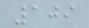109
